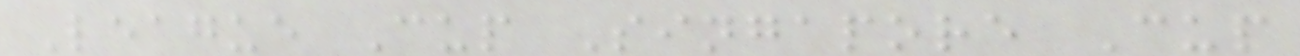League Cup Singapore Cup
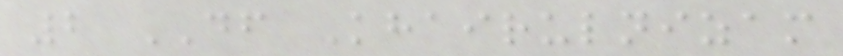2 DF Khairulnizam
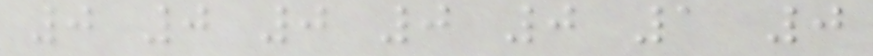0 0 0 0 0 1 0
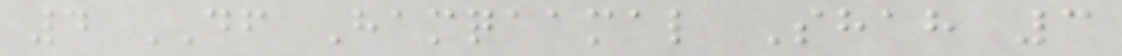4 DF Hamqaamal Shah 3
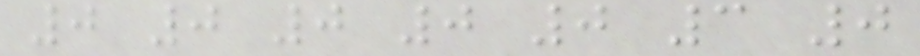0 0 0 0 0 3 0
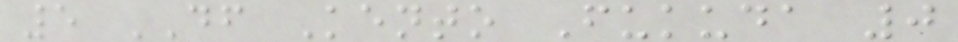5 DF Kento Fukuda 0
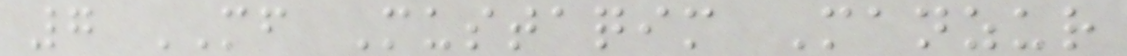7 MF Mustaqim Manzur
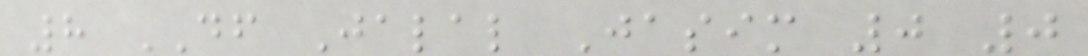8 DF Jalal Jasim 0 0
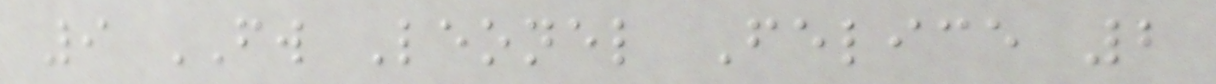9 FW Leonel Felice 2
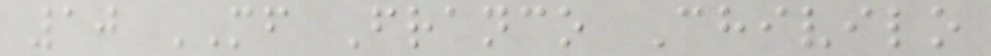10 MF Franco Chivilo
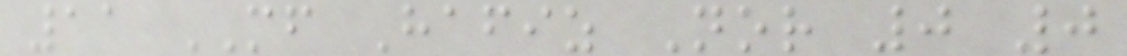11 MF Hafiz Nor 0 0
